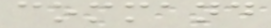command
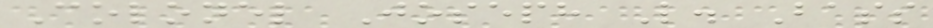Colonel Joseph L. Bass
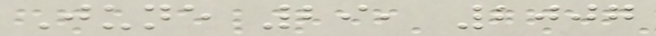June 29, 2007
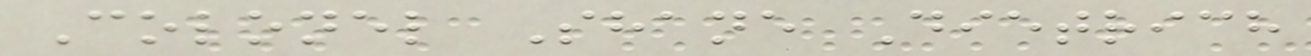Colonel Shane Dietrich
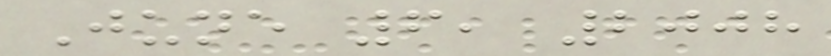June 6, 2008
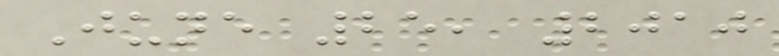June 25, 2010
